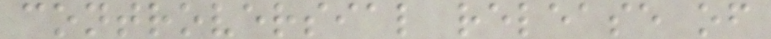controversial release of
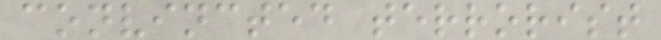convincted terrorist
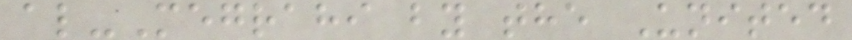al-Megrahi by the United
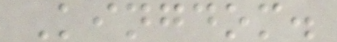Kingdom.
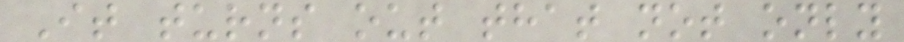It turns out that not only
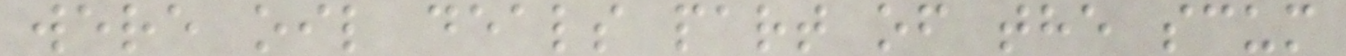were oil deals part of the scum
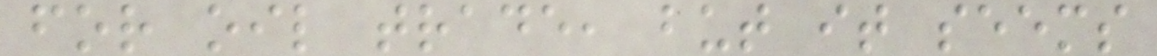for oil trade, but it seems
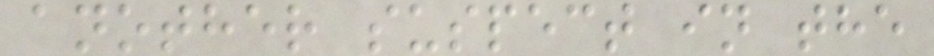another suspect in the
